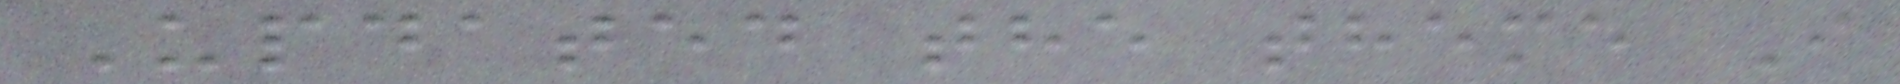Updated the theme I
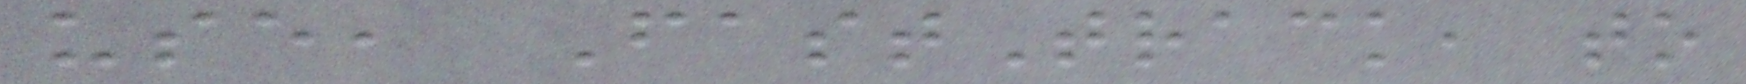use, FastTrack, to
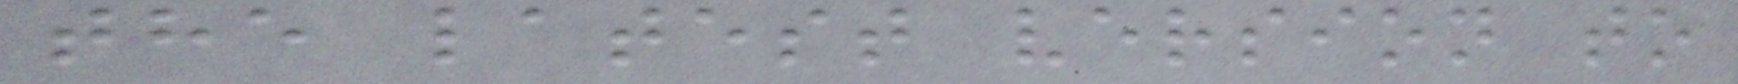the latest version to
